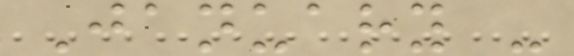January -
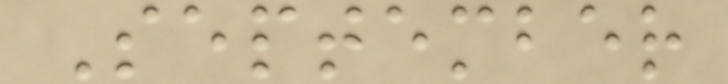September
